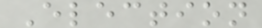Election
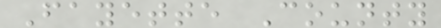Fayette County
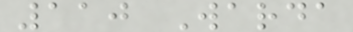110 Warda
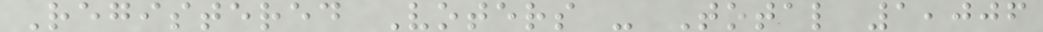Registered Voters - Total 1,006
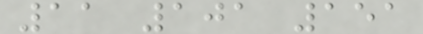11 101 151
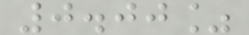0.00%
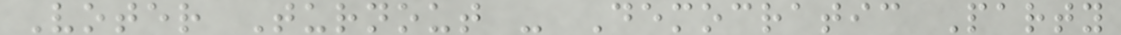Voter Turnout - Democratic Party
